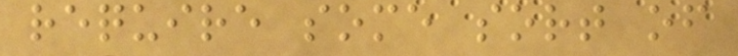require some sort of
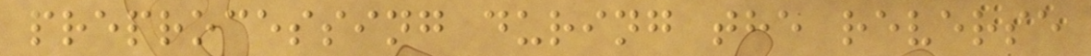preprocessing during the reverse
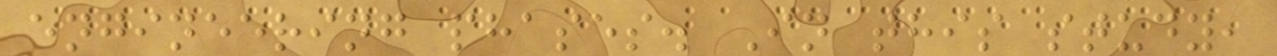engineering phases. In this study,
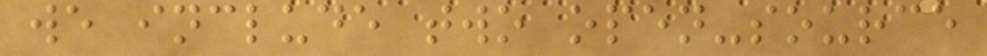we include two open-source
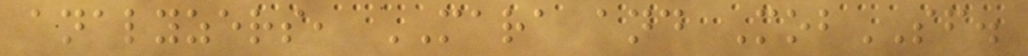analyzers, MARA and MobSF.
